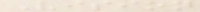Vision
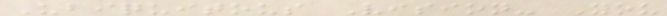Ubiquitous Vision- You
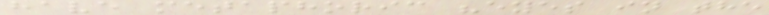have metaphoric "eyes in the
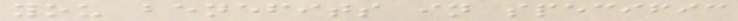you benefits in specific
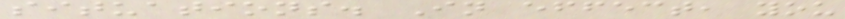situations. In effect, you
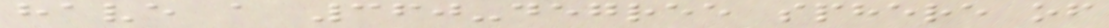have a 360-degree sphere of
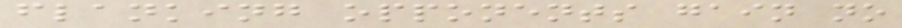flanking opponents gain no
